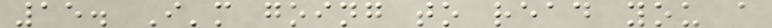15. I'm going to read you a
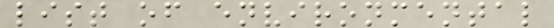list of environmental
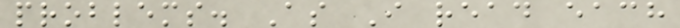problems. As I read each
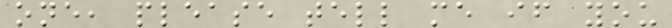one, please tell me if you
